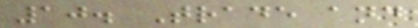10. Trade and
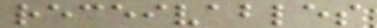receivables
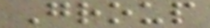Group
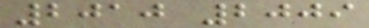2010 2009
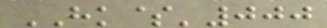HK$'000
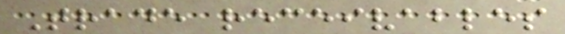Trade receivables
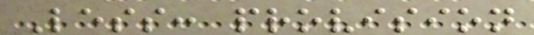Less: provision
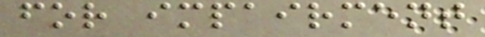for impairment
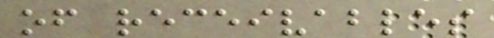of receivables
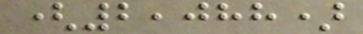(2,088)
